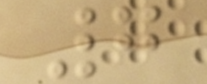7
